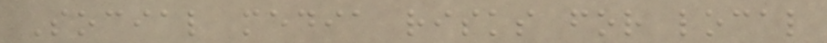Social media risks for local
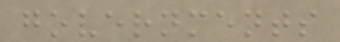governments
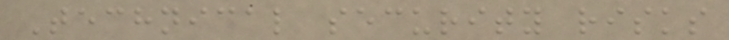Technical security risks
